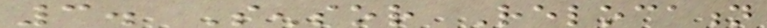3. Sensor Relocation
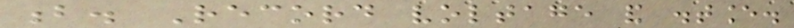b. Record voltage and distance.
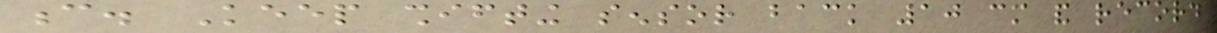c. Keep shifting sensor back 10 cm and record
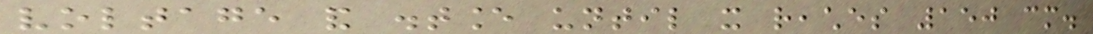voltage and distance until it reaches 150 cm.
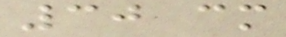30 cm
